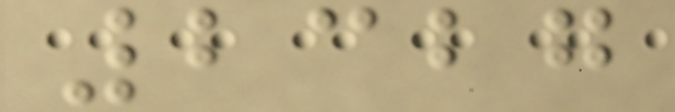2327
